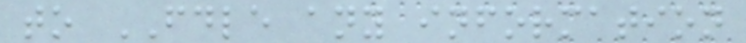to FDLE any information
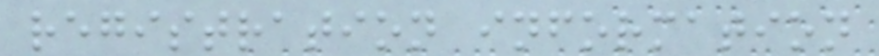registration information
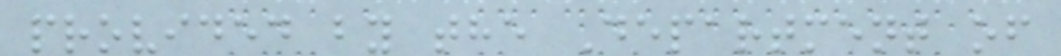provided by the Department of
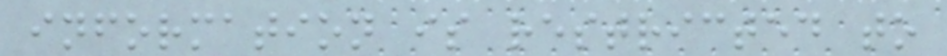information is restricted to
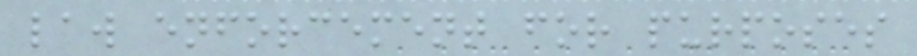law enforcement for purposes
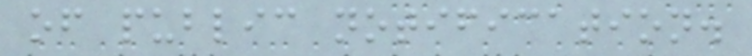of public notification.
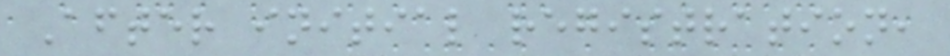After initial registration,
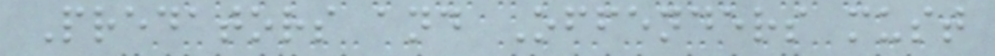Predators and Offenders must
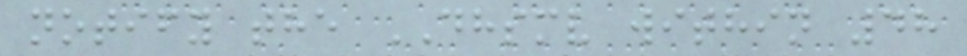notify the DHSMV within 48
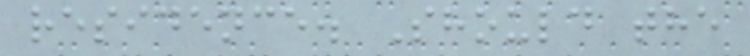residence. Should the
